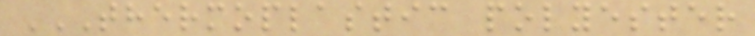THERMOPLASTIC POLYESTER
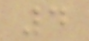4
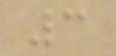3
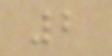2
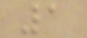1
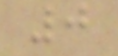0
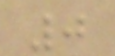0
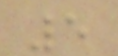5
